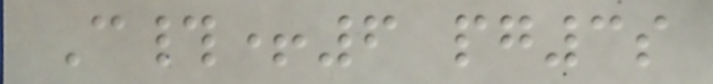C#+6 pg3s
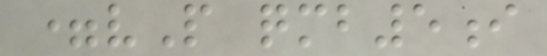=vP qmb5i
